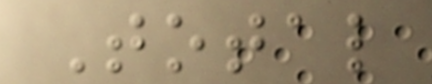Total
